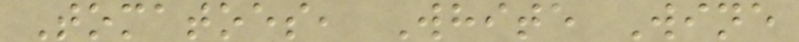Tomatoes, White Wine
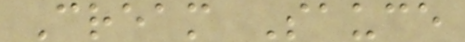Cream Sauce
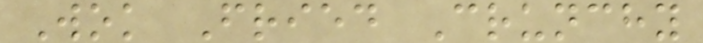Wok Fried Crunchy
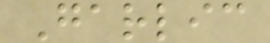Garlic
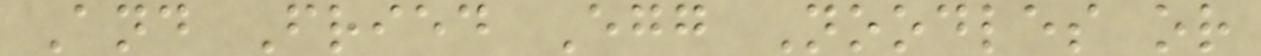And Fried Egg Noodles or
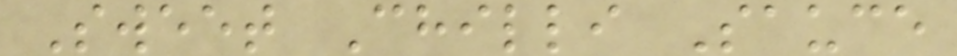Sweet Chilli Sauce
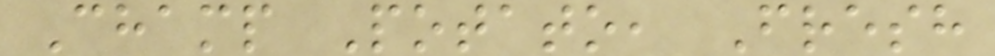Champ Potato, Fresh
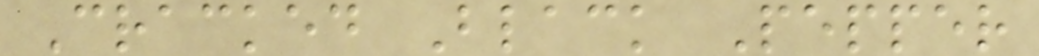Cracked Black Pepper
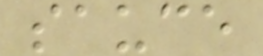sauce
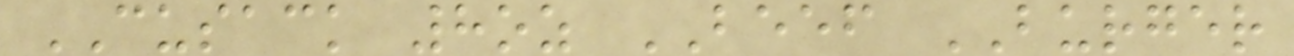CUSACK 8oz BEEF BURGER
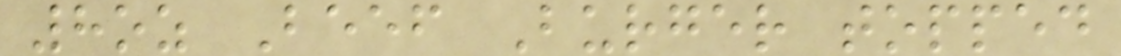8oz Beef Burger topped
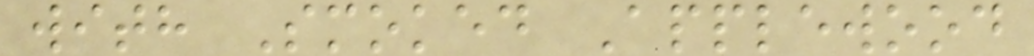with Smoked Applewood
